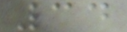34
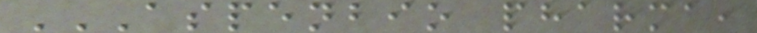ASPENBIO PHARMA,
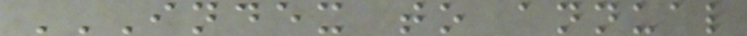INDEX TO ANNUAL
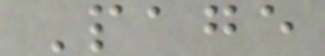Page
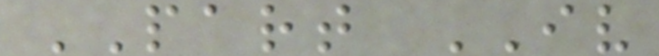PART IV
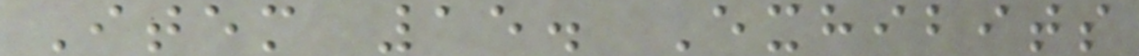Item 15. Exhibits
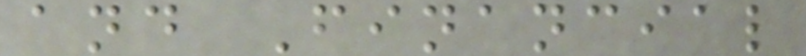and Financial
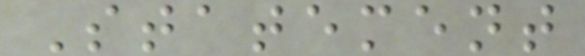Statement
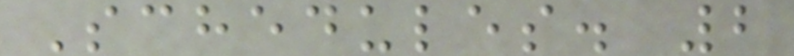Schedules. 2
